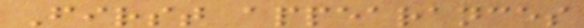First appearances
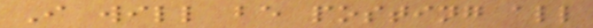I will be posting all
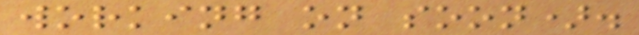working on soon).
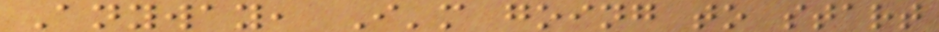Anyway, I'm going to start
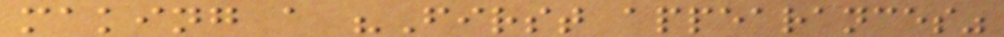making a "First appearances"
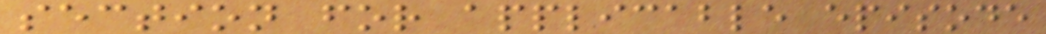section for applicable episode
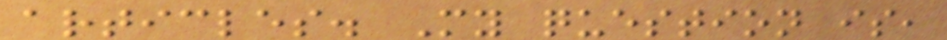articles. My question is,
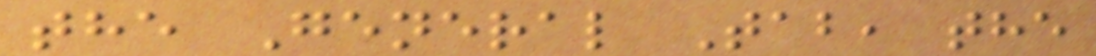the General Tab, the
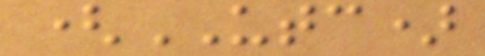(UTC)
